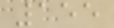155
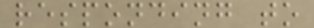responding to
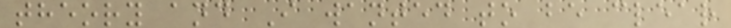theory and I wanted to be clear
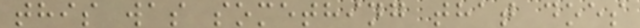this was something that does
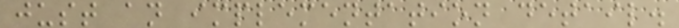just an implementation detail.
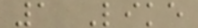1 Like
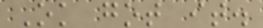Ok got it.
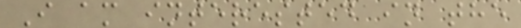I am interested in the
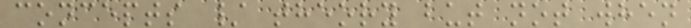concepts / theory but not when
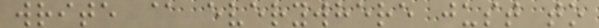write @ everywhere just to
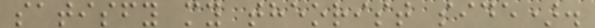satisfy my theorist side).
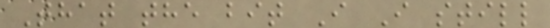That the bit I I still
